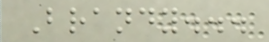Brandy...
